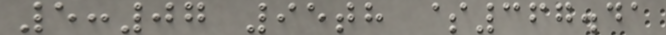5:07 95th $367.41
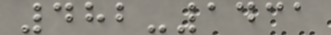482-1431
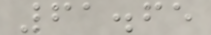61.65
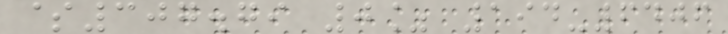$307.79 0% 194-6406
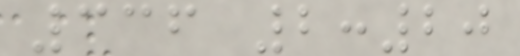336 2:20
